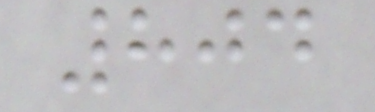804
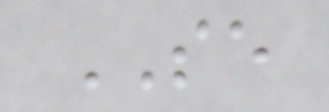SE
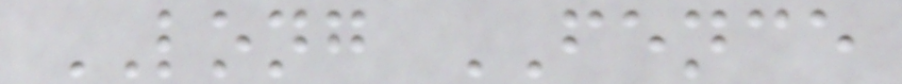LONG FENCE
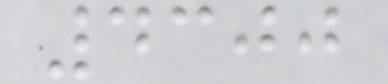4300
